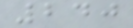240
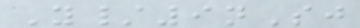Y/9nSj
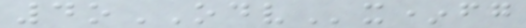4oODVx*fg
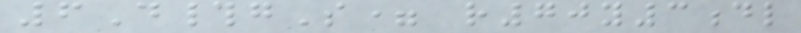6D#gS= r70y3dl
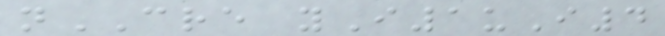nCRE yI1uI4
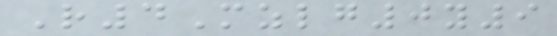R4Mzlg0y9
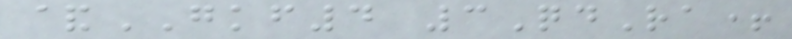&GKF4 3QdRa+
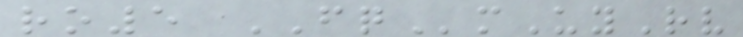ro5 FQmUyRv
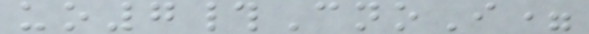uo7#CnoI=
